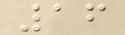16
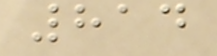814
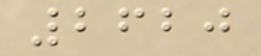2620
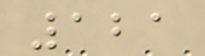121
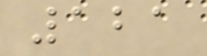121
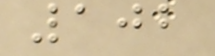102
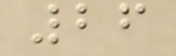26
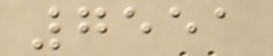7551
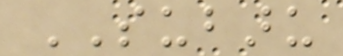SUBARU
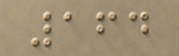164
